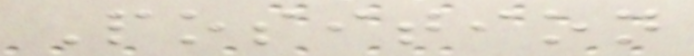Position
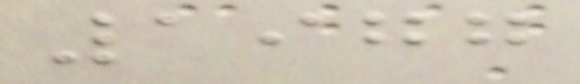1977
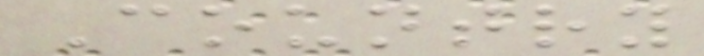Country
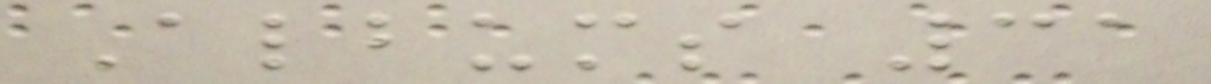Albums 31
